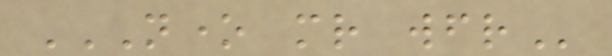NONE MR WFR
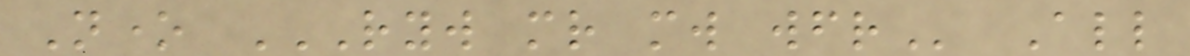None RYW MR MW WFR All
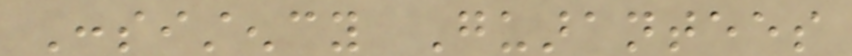Consistency Guarantees
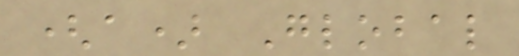(a) Global
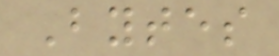Bytes
